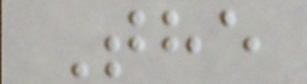The
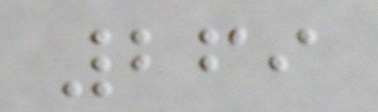269
